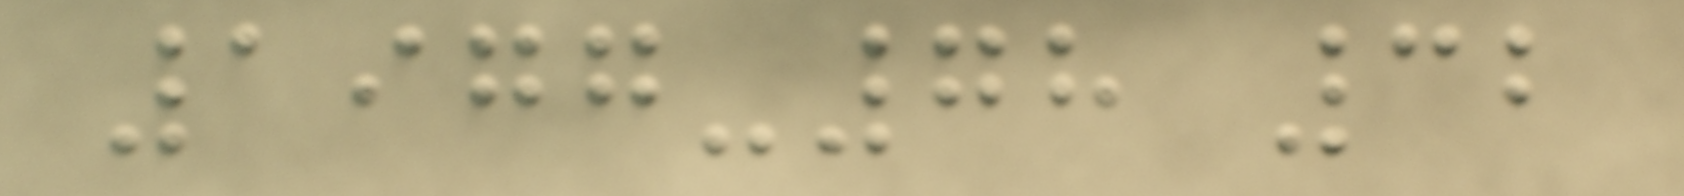1977-78 32
